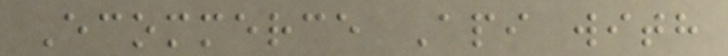Ecommerce Api with
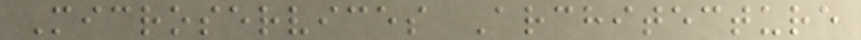Microservices Architecture
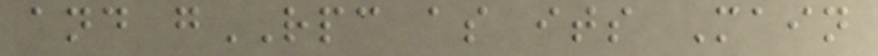and gRPC as its Main
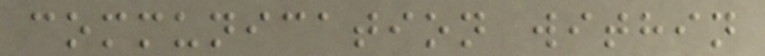communication within
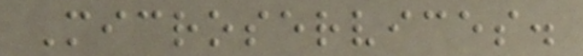Microservices.
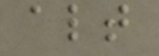alt
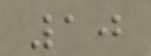10
